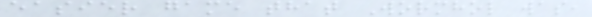easier game that Wormhol was,
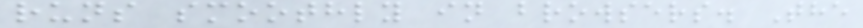runs smoothly in browsers. The
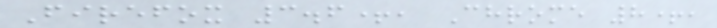Firefox 3.6+, Chrome 8+,
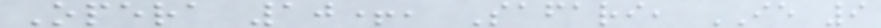Opera 10+, Safari, IE 9
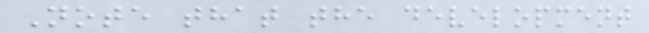Note that the development
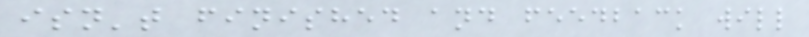isn't finished and feedback will
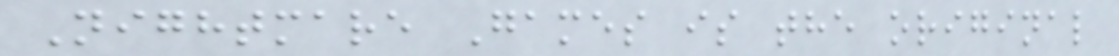Nightmare Games is the original
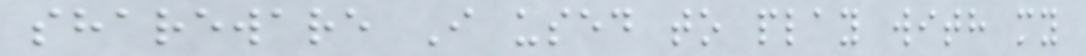shareware I used to play with my
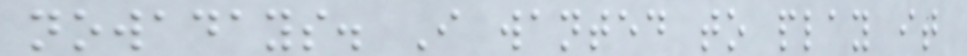nowadays. I wanted to play it
